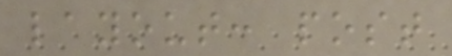layout: post
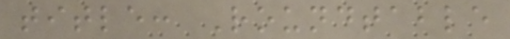title: Roundtable
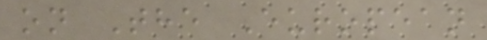on The European
